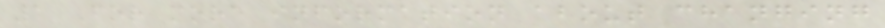1 For more information about changing
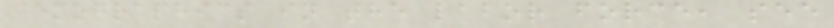demographics in the labor force, see
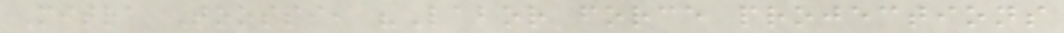Mitra Toossi, "Labor force projections
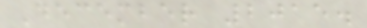December 2015.
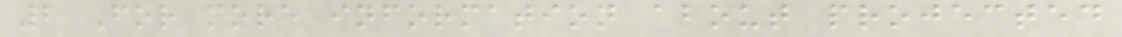2 For more information about projected
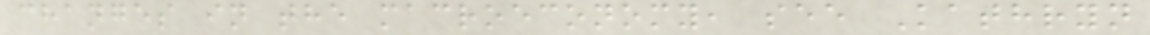changes in the macroeconomy, see Kathryn
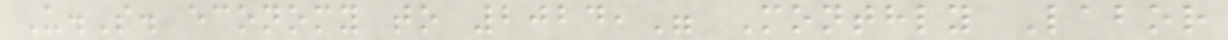U.S. economy to 2024," Monthly Labor
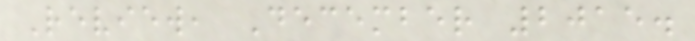Review, December 2015.
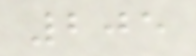205
